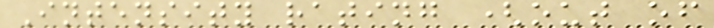Intensity rating (out of
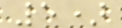5)
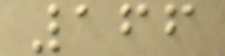166
